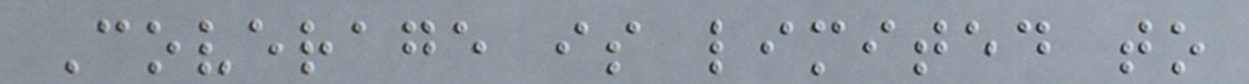Coverage is limited to
